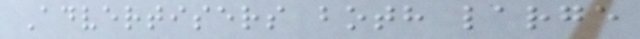Advertisers both large
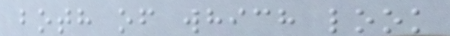both of which look
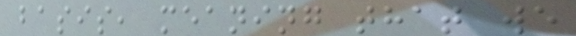basis, meaning that we
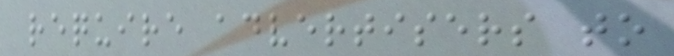require advertisers to
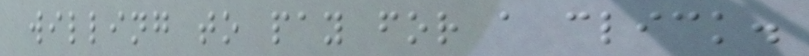willing to pay for a click.
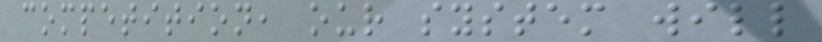competition, our system will
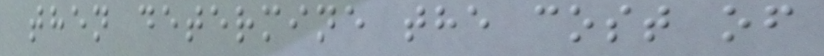then determine the cost of
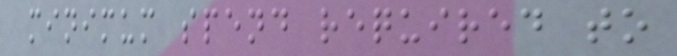minimum spend required to
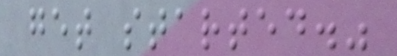get started."
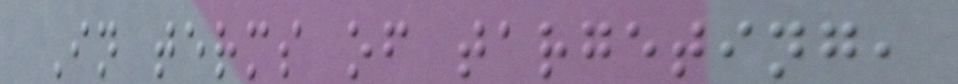In terms of targeting,
